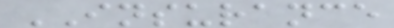INSURANCE
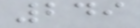249
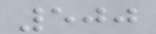500
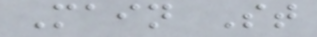Main St
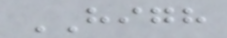HIGH
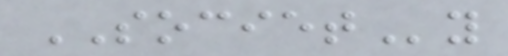SOCIETy
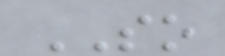SO
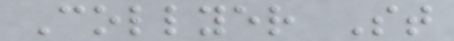Collyer St
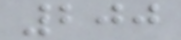200
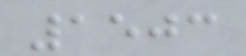1503
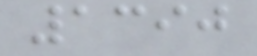1390
